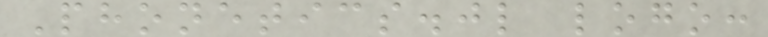Phonetics.jl logo:
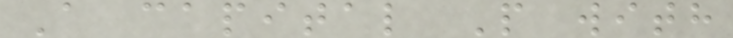A capital P with
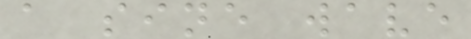a sine wave
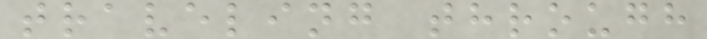traveling through
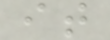it
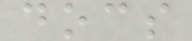docs
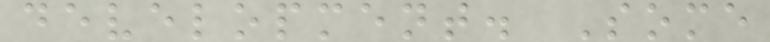development. Some
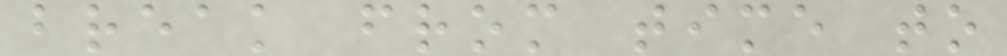break from time to
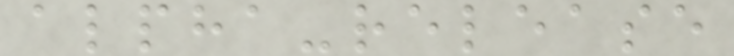alpha-release
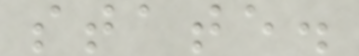state.
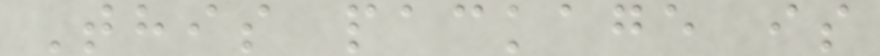This package is
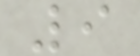9
